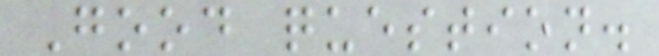Good question.
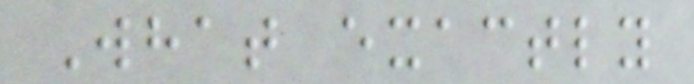What exactly
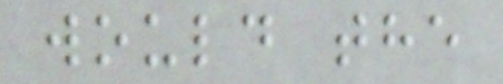would the
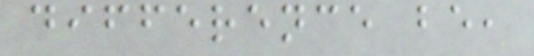difference be,
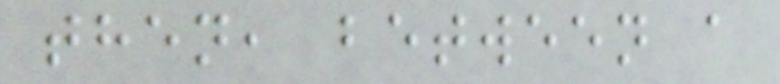then, between a
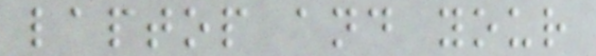laptop and your
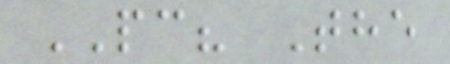PC? The
